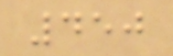450
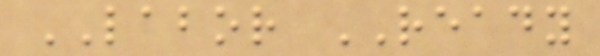LABOR READY
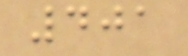401
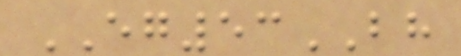EG53BH
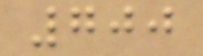700
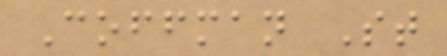Coffman St
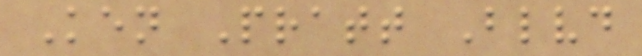Ken Pratt Blvd
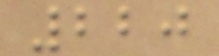220
